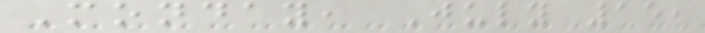Monday, July 15,
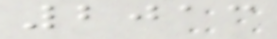2013
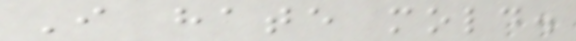I hate mold.
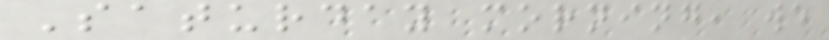Saturday morning, we
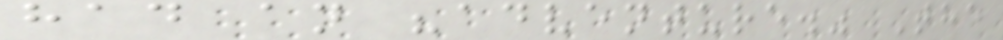had an "adventure." The
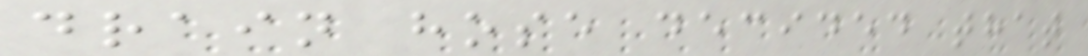drain hose decided that
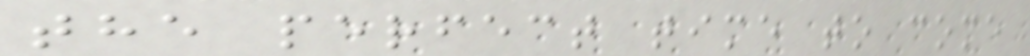the perfect time to come
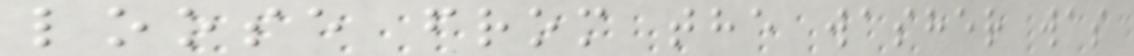loose from the washer was
